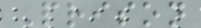Prison
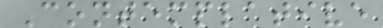Contemplative
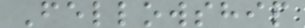Fellowship
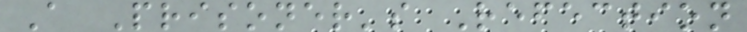A Prisoner's Refection
